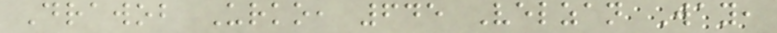Drawob Urko, 645 Velzan Way,
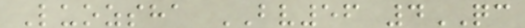Luozsha BV56 4QC
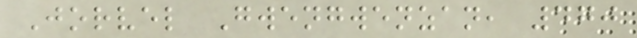Jorvel Gwengwenzan, 470
